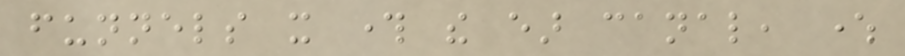funnels it through the ear canal, where
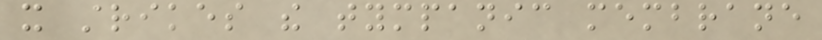it strikes the tympanic membrane
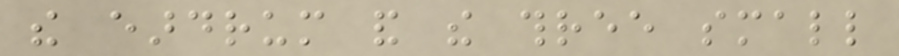the eardrum and the three small
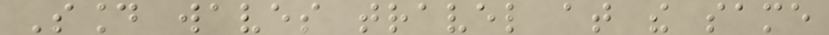Sound waves travel at the same
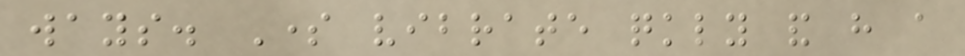ways. Some vibrate quickly and have a
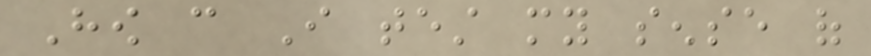How can I test my sense of
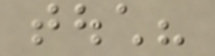touch?
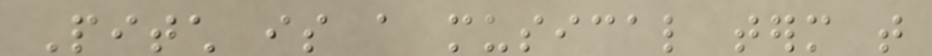Pitch is a musical term that
